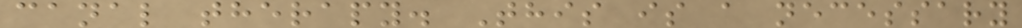canal therapy. This is a necessary
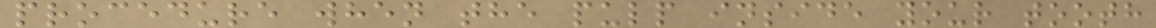procedure when the pulp inside your tooth
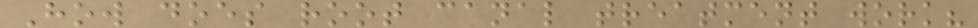How does root canal treatment work?
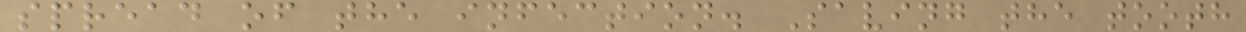spread of the infection. Saving the tooth
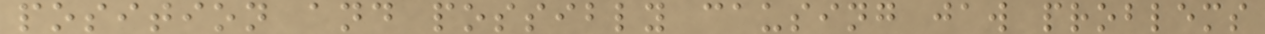position and possibly causing jaw problems
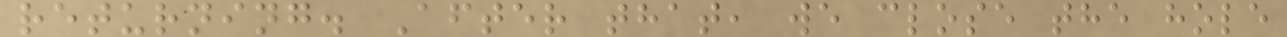returning. After that, we close the hole
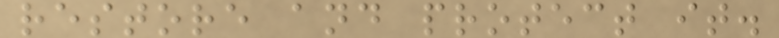restore and protect it.
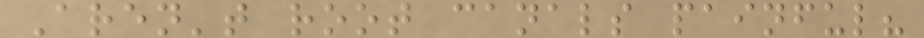Aren't root canals painful?
